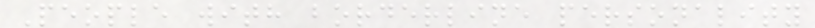People with borderline personality
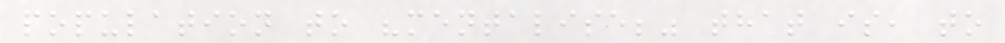population to "mentalise;" that is, to
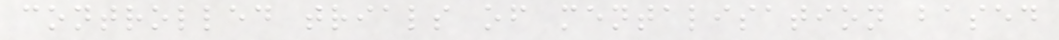controlled trials of mentalisation based
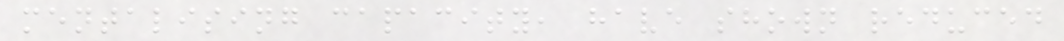mentalising capacity, have shown reduced
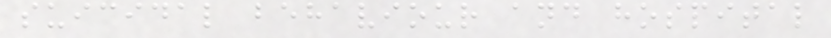suicidal behaviour and hospital
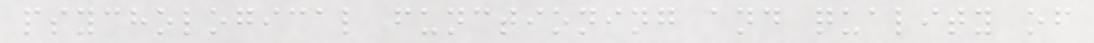psychological functioning and quality of
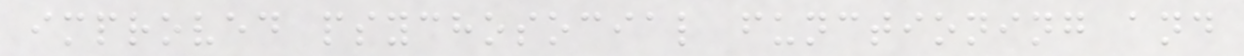improved psychosocial functioning and
